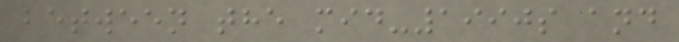between the mid-1990s and
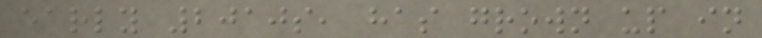early 2010s, has grown up in
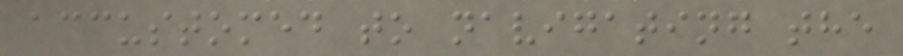accustomed to navigating the
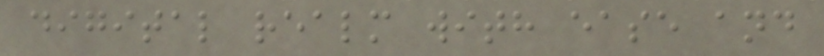digital realm with ease and
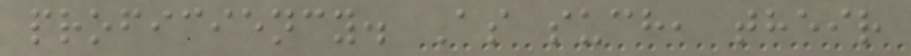proficiency. As such, their
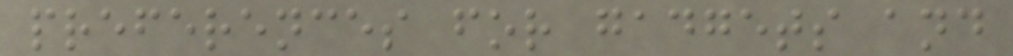preferences for gadgets and
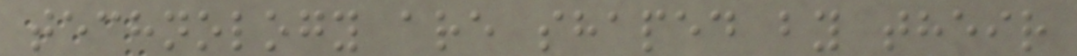technology are shaped by their
